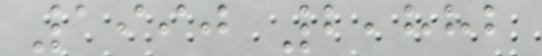1990 2,882
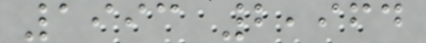1993 2,964
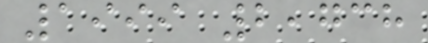1999 2,738
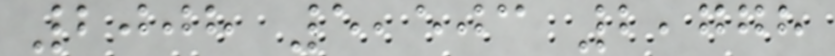2008 5,503 2,778
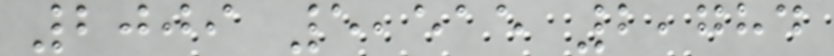2009 5,515 2,784
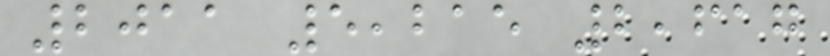2011 5,215 2,617
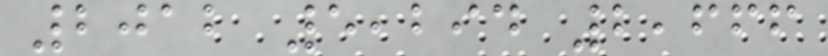2012 5,294 2,666
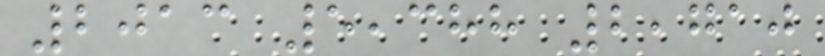2013 5,388 2,710
